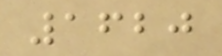1620
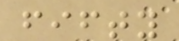fifty
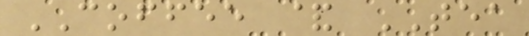COFFEE & TEA
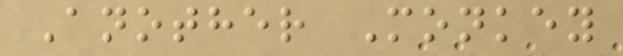Another Monkey
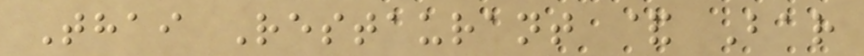Thai Restaurant & Bar
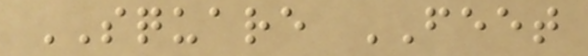SQUARE FEET
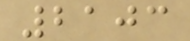2103
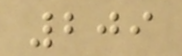209
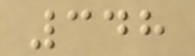348
